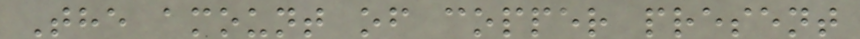The amount of copper present
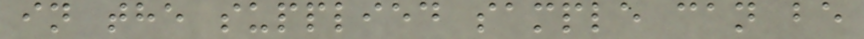in the supplied sample can be
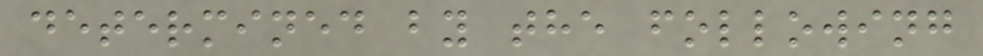determined by the following
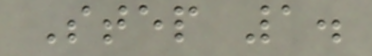Step 1.
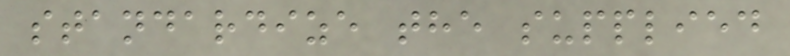standardize the supplied
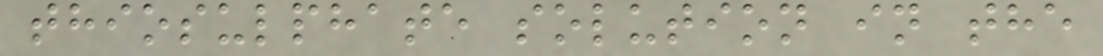thiosulphate solution in the
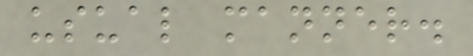usual manner.
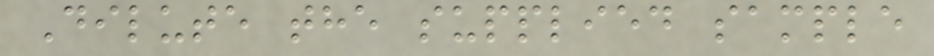Dilute the supplied sample
